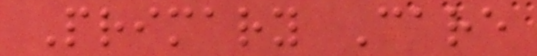Primary Care
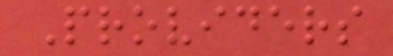Providers
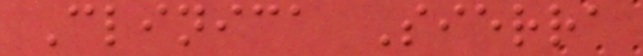Clinica Sierra
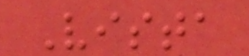Vista
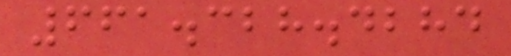661.328.4284
